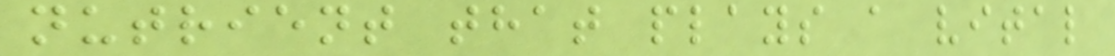nutrient that plays a vital
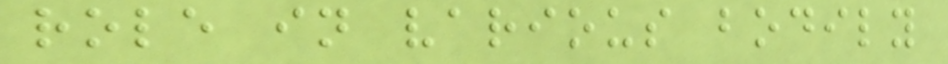role in various bodily
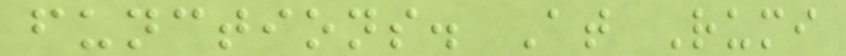functions. At Rumi
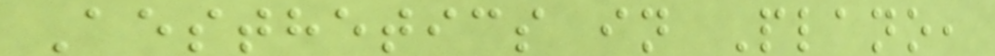Aesthetics in Plano,
